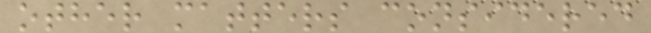other matters considered
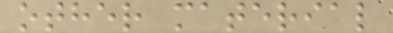other material
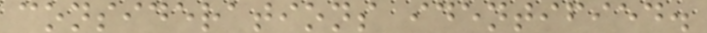considerations identified.
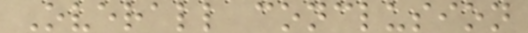Overall conclusion
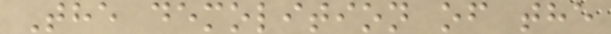The demolition of the
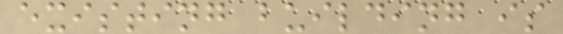existing building is
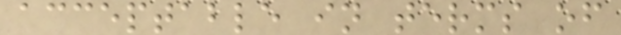acceptable in terms of
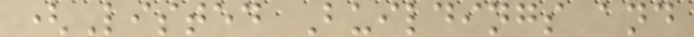(Listed Buildings and
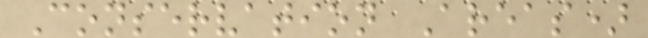Conservation Areas)
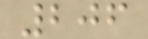206
